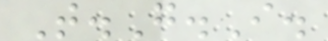T.G.I.
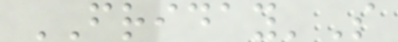FRIDAY'S
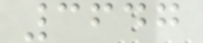3647
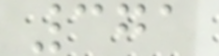371
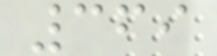369
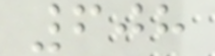608
